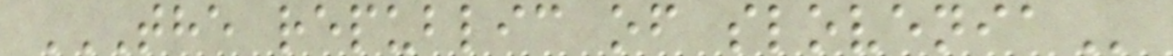THE REPUBLIC OF SLOVENIA
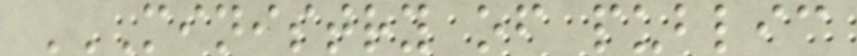MINISTRY OF PUBLIC
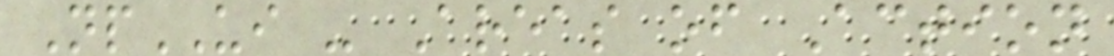NpUI - Areas of Action
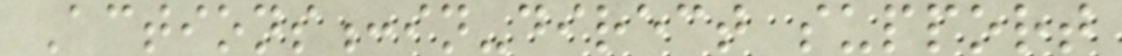Actions:in-direct support
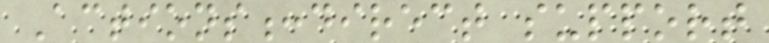Actions:direct support
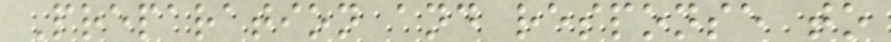Preparation and response to
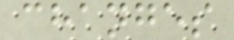changes
